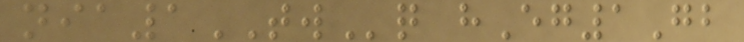nia1TWq hEg1Gb
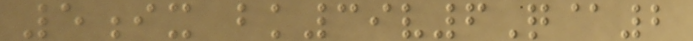5ix bk39v6Q@2
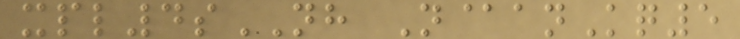xpl4sNH N@anKq5
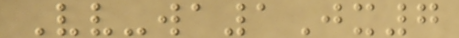Vv-wa1Jx7
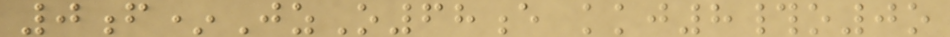0f*JzO68e kkj8#o0o
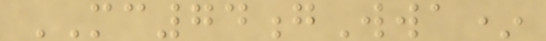MC74gWwa*
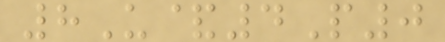8U&4P0
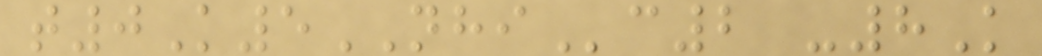t0K5NHIc2 -8K
